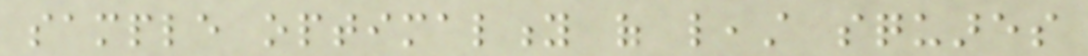sample optimality of least squares
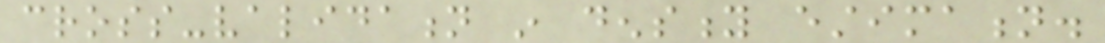cross-validation in density estimation.
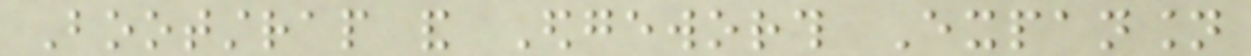Bootstrap and Edgeworth Expansion
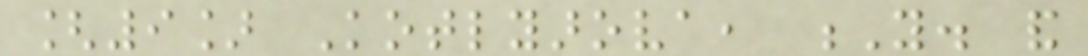[9] Kotlyarova, Y. and
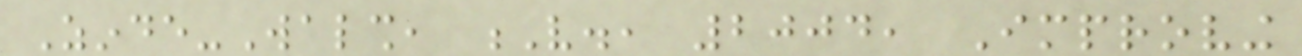Zinde-Walsh, V., 2004, Improving
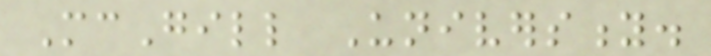McGill University.
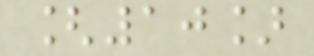[10]
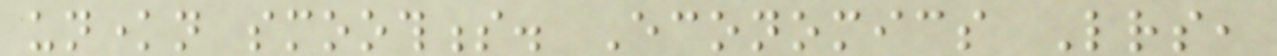unknown smoothness. Economics Letters,
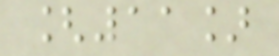[11]
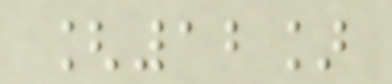[12]
